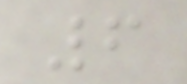6
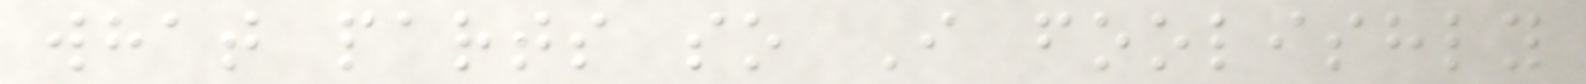what parts so I foolishly
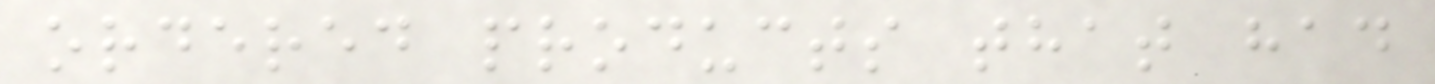ordered products that had
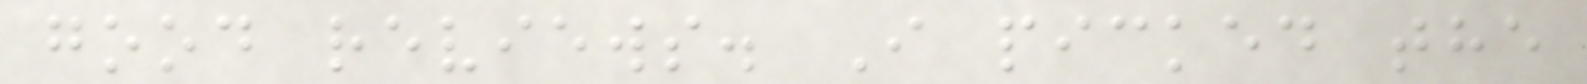good reviews. I picked the
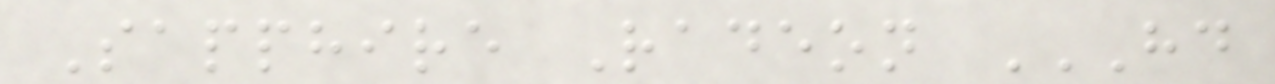Sapphire Radeon HD
